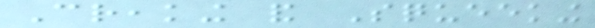Creaking and Squeeking
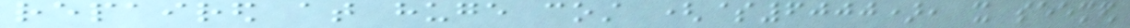repaired at huge cost ($6000), it seemed
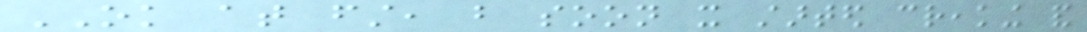OK at first, but soon it started creaking and
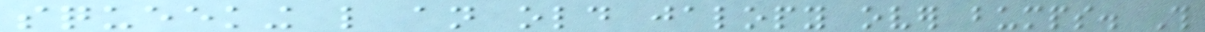squeeking like an old jalopy over bumps. This
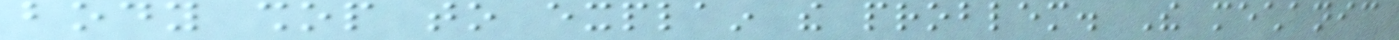body shop to explain the problem. The mechanic
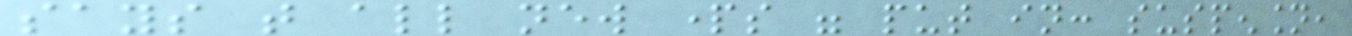says that all new parts were put in: suspension,
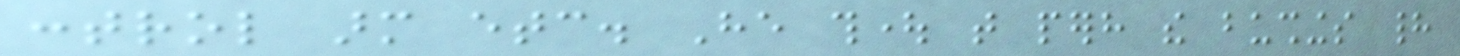control arm etc. He thought that perhaps the bushings had
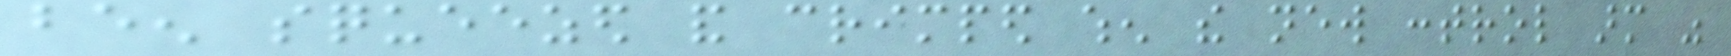been squeezed and crimped when the new control arm was
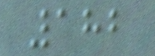182
